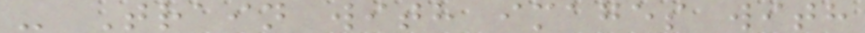- Train with images with
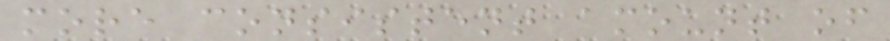more consistent amount of
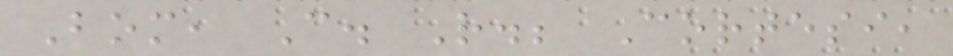Bom, C. R.; Cortesi,
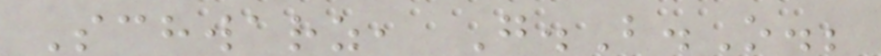Schwarz, G.B.O.;
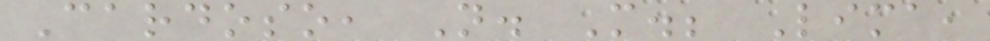Cardoso, N. M.; Lima,
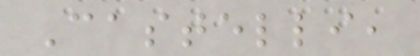Castelli,
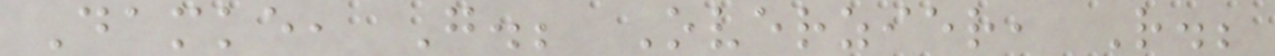Damke, G.; Overzier, R.;
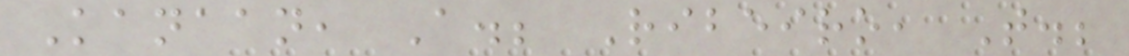Kanaan, A.; Ribeiro, T.;
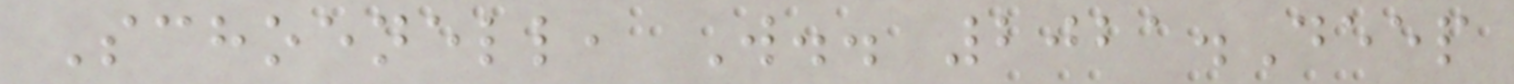Schoenell, W.. 2021.Deep
